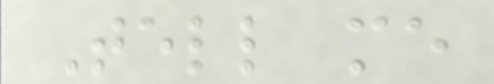Tell me
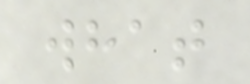what
